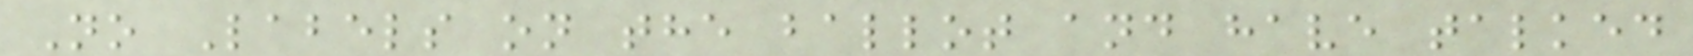No Labels on the ballot and have talked
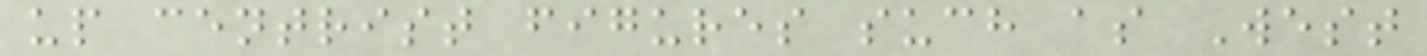up centrist figures such as West
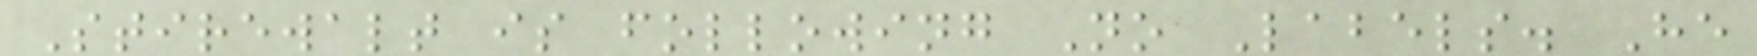Stirewalt is following No Labels. He
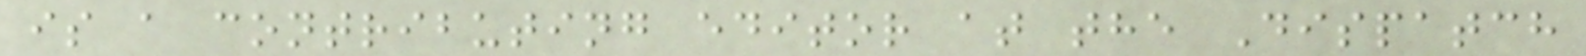is a contributing editor at the Dispatch
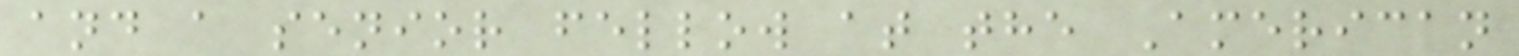and a senior fellow at the American
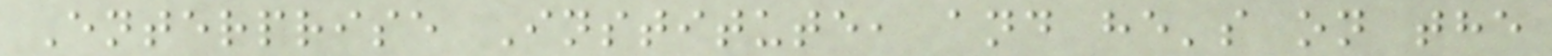Enterprise Institute, and he's on the
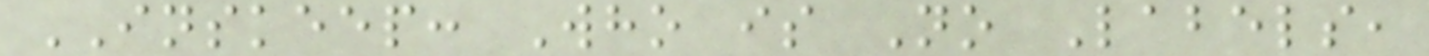INSKEEP: Who is No Labels,
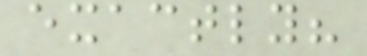exactly?
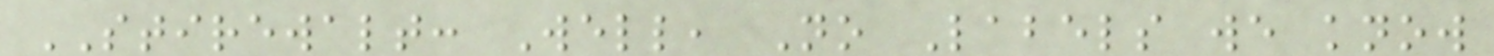STIREWALT: Well, No Labels we know
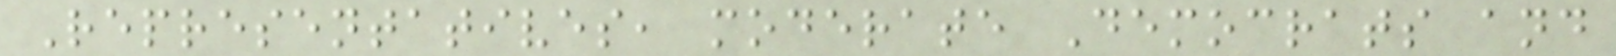Representatives, moderate Democrats and
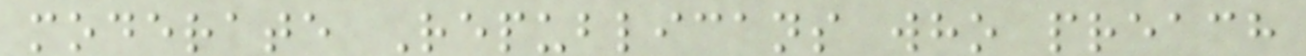moderate Republicans who preach
